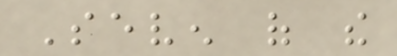Seven of the
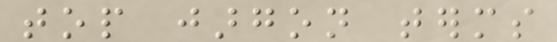top jargon terms
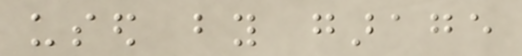used by garage
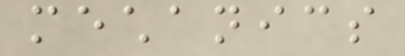mechanics
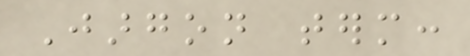Jargon term:
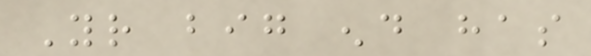Your big end has
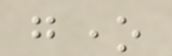gone
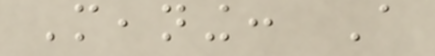Meaning: A
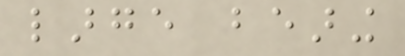large bearing
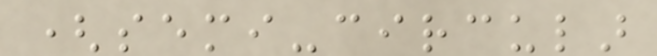(semi-circular
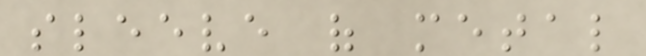sleeve of metal
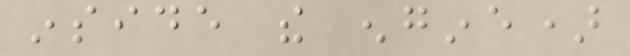inside the engine)
